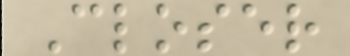Closer
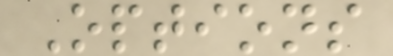Options
